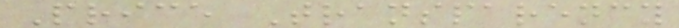Price Transparency
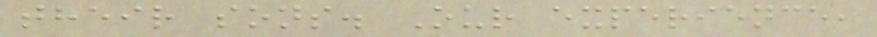their sons. Our experience,
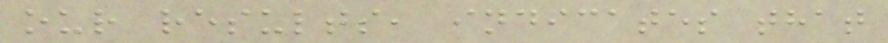our results, indicates that
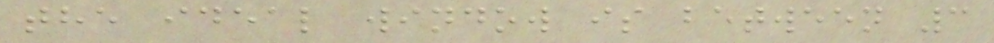the ideal window is between 3
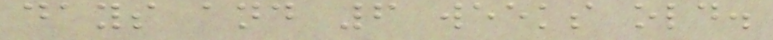days and 6 weeks old.
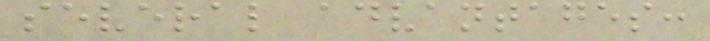several advantages:
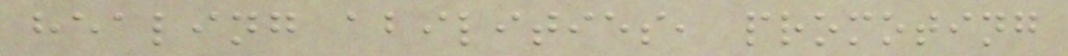healing abilities, promoting
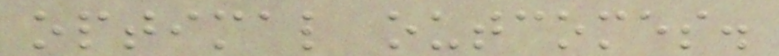optimal outcomes.
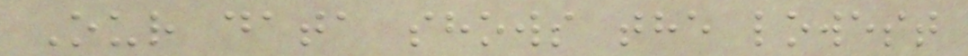Our data shows the lowest
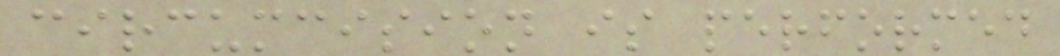circumcision is performed
